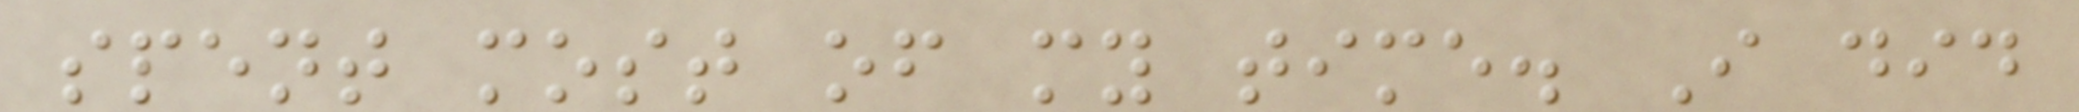spent most of my time. I did
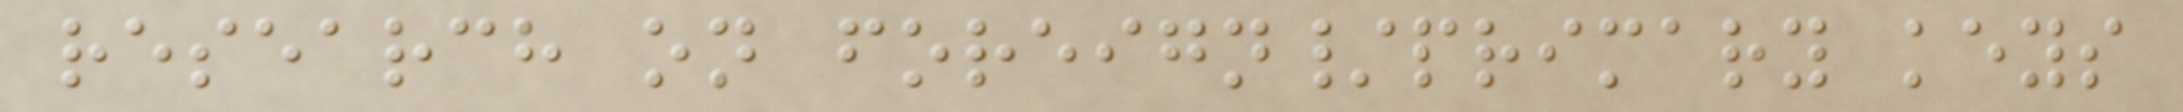research on foreign/primary keys
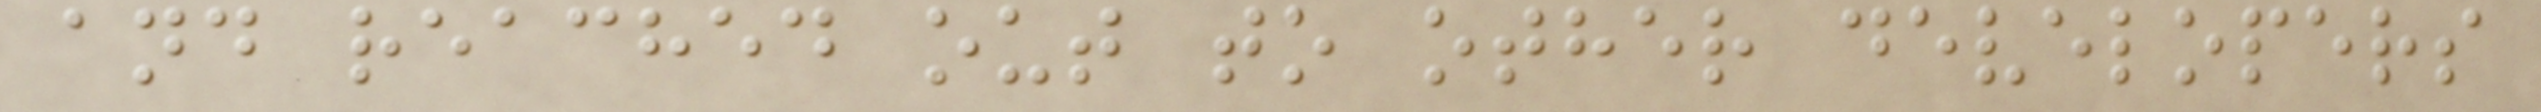and reached out to other developers
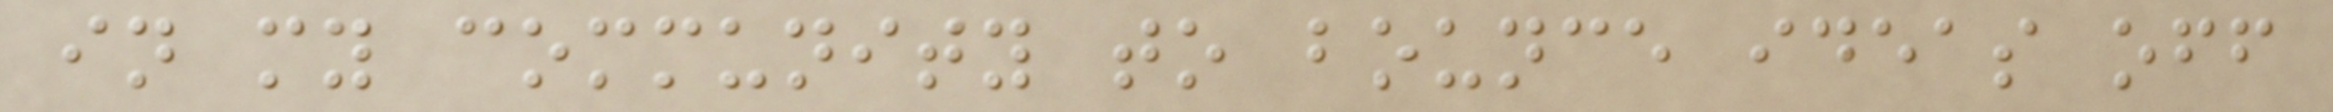in my community to bounce ideas off
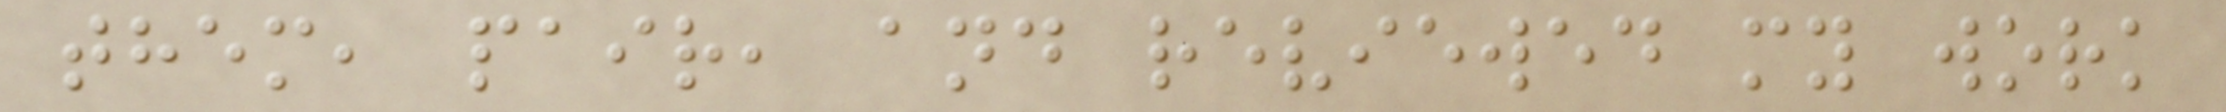them, pair, and reviewed my work
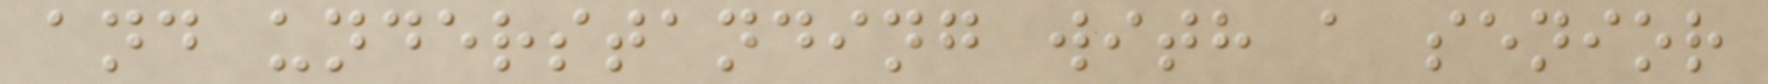and understanding with a senior
